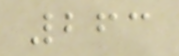263
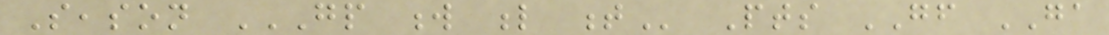Season GP W L T Pts GF GA
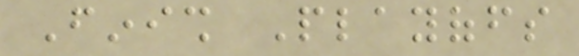Finish Playoffs
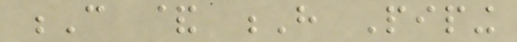C & H Piping
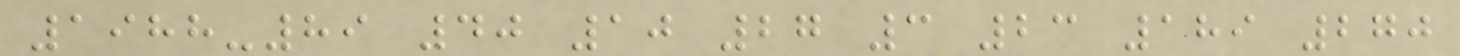1988-89 40 10 27 3 23 189 270
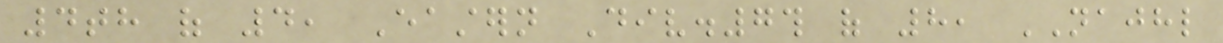4th of 4, Eastern Div.7th of 8, NAJHL
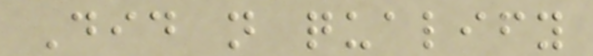Did not qualify
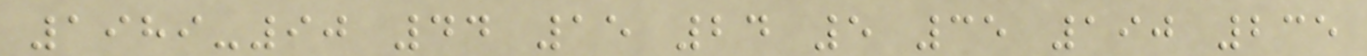1989-90 44 15 24 5 35 190 235
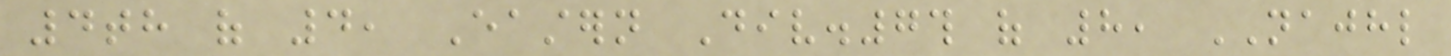4th of 4, Eastern Div.7th of 8, NAJHL
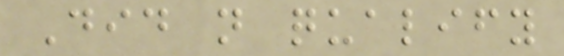Did not qualify
